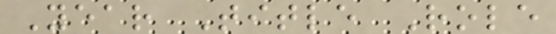Year Title Role
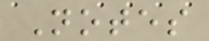Notes
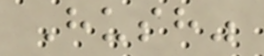Hush"
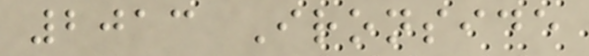2013 Ironside
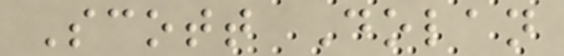Scott Dolan
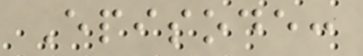Episode:
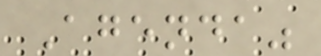Agenda"
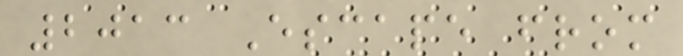2013 Escape from
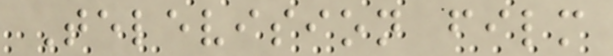Television film
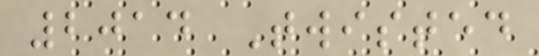2014 Twisted
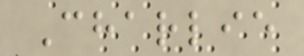Charlie
